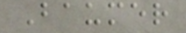Baumer
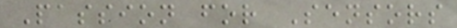Passion for Sensors
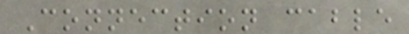Connection cable
